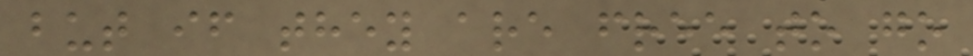but if they are free to go
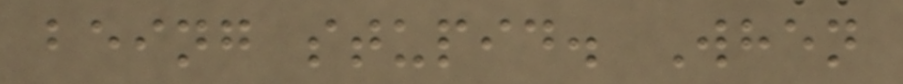being stupid. When
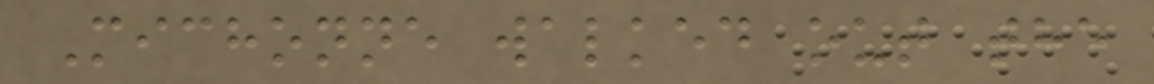Michonne walked out the
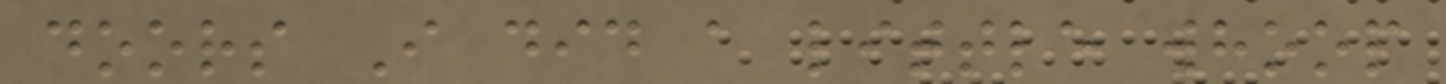doors I did a little whoop
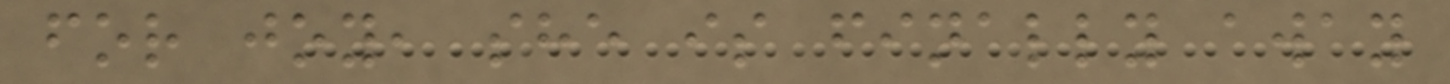for joy, she is finally away
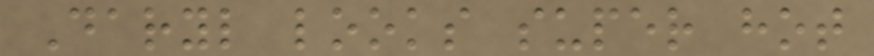Daryl looks super hot
